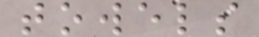towels
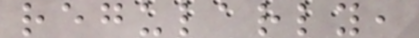regularly,
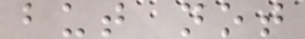but not
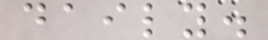daily.
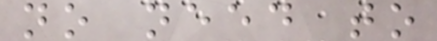no need to
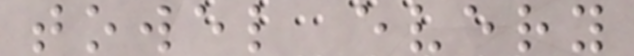towel every
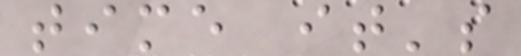time it's
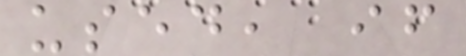used, if
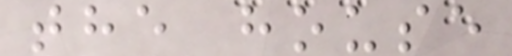the house
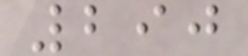290
